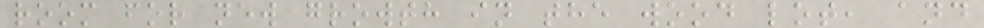room for new growth in the wood lot, and
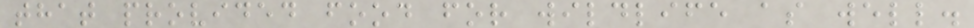that provided food for wildlife as well.
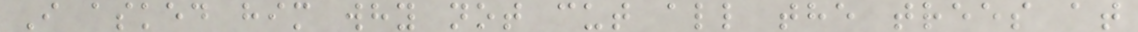I asked him why not cut all the trees at
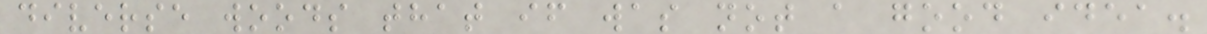diverse woods that if was not a good idea.
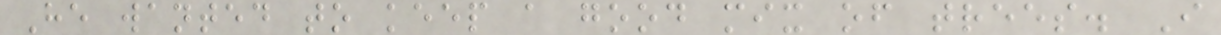He wanted to keep a good mix of trees. I
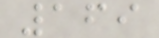169
